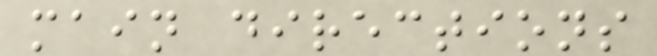main directions
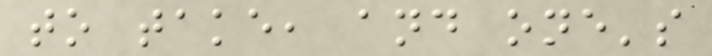to take, and one's
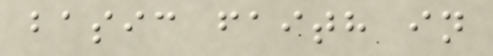basic faith in
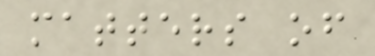matters of
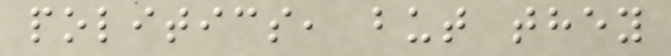politics, but they
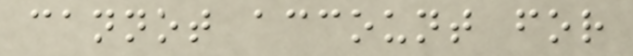cannot account for
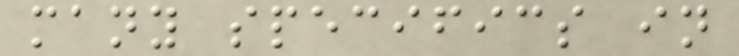many specifics in
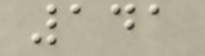141
